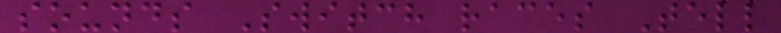sounds Switch races Tell
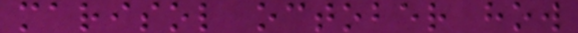marisol october how
